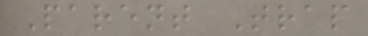Parent Trap
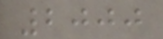2000
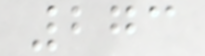273
